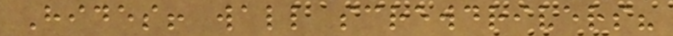Hides! wall screwdrivers?
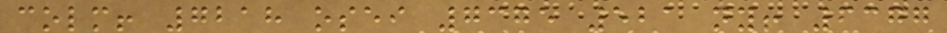colm! 7218 osei 7375 521 ny! 6377
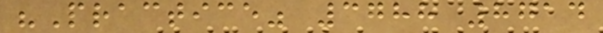"Practice" 3788 8714
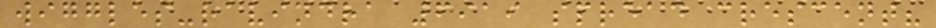wiggles-ravindra 6919 spread crescent?
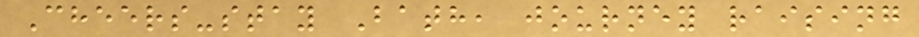Cheers-stay Bath, journey raising
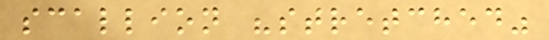scallion "stretched"
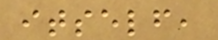itself,
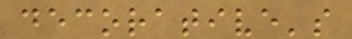decorative's
